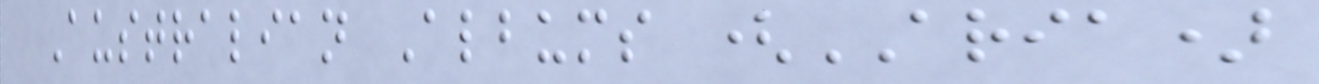Australian Albums (ARIA)
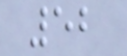52
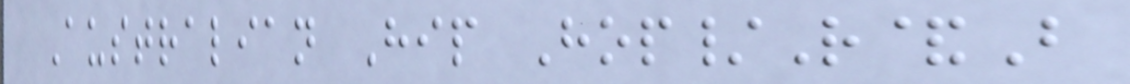Australian Hip Hop/R&B
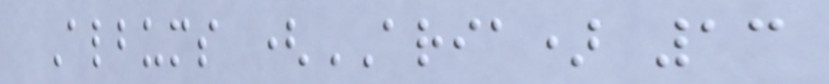Albums (ARIA) 13
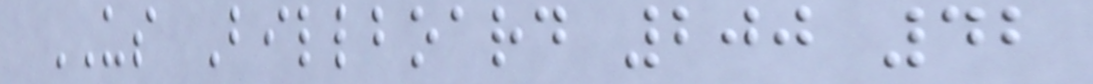US Billboard 200 42
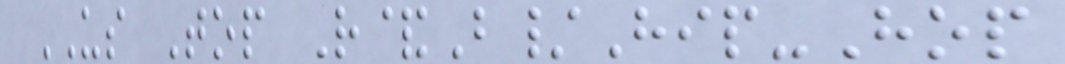US Top R&B/Hip-Hop
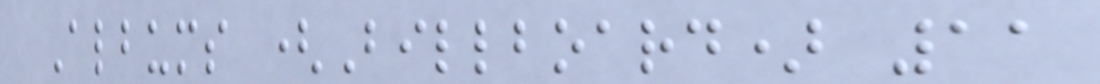Albums (Billboard) 11
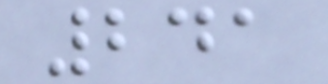241
